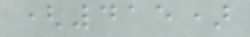(415)
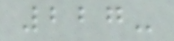227-
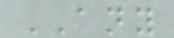ANY
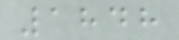1848
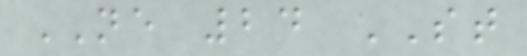NE 24 ST
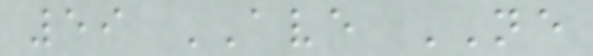59 AVE NE
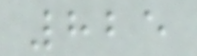825
